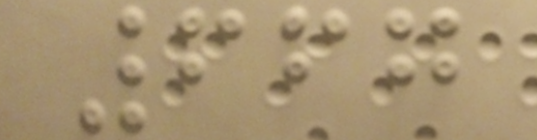667
